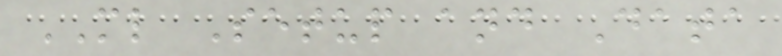ML Setup and Data
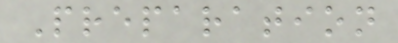Preparation
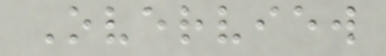Overview
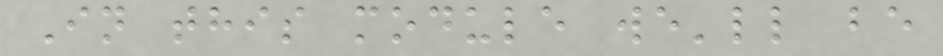In this module we'll be
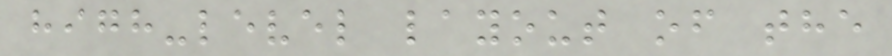high-level layout of the
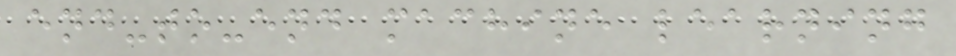end-to-end machine learning
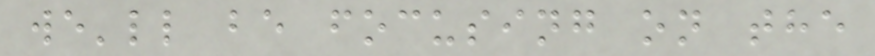we'll be focusing on the
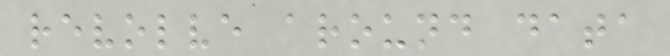revolve around data
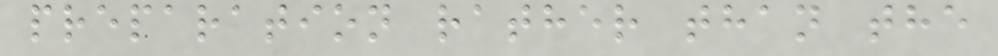preparation rather than the
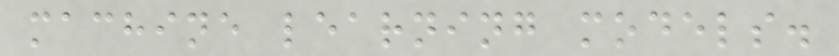machine learning models.
